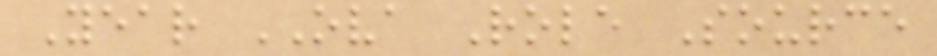Year OVA Role Source
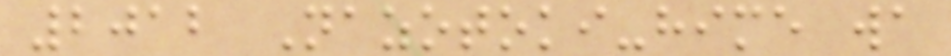2012 Nazotoki-hime wa
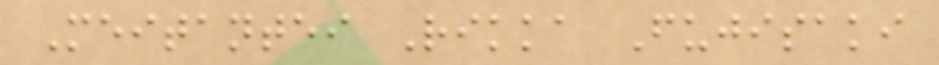Meitantei Rikka Fujisaki
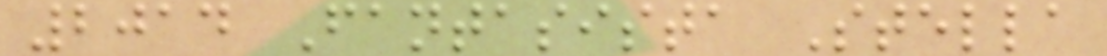2014 Fantasista Stella
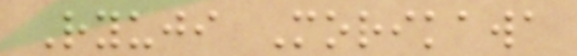Ryuji Morikawa
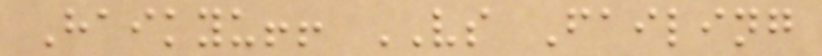Haikyu!! VS Failing
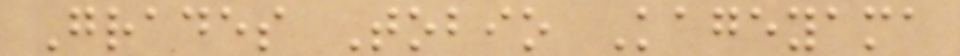Grades Tobio Kageyama
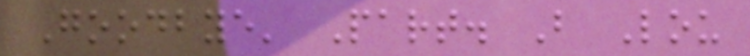Goodbye' Part. B Lou
